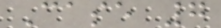Case 7
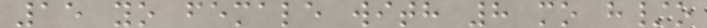15 yo female with 8 mo h/o
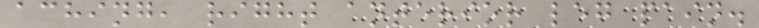aching, right anterior leg pain.
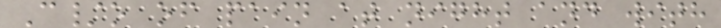C/o of pain at night and with
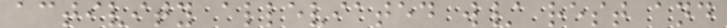activity alleviated w/ rest and
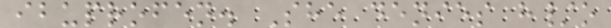ibuprofen. She denies h/o
